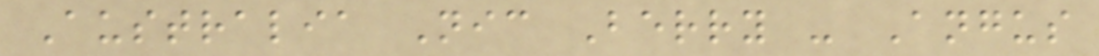Australia Nic Berry - Angus
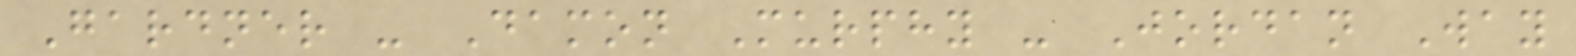Gardner - Damon Murphy - Jordan Way
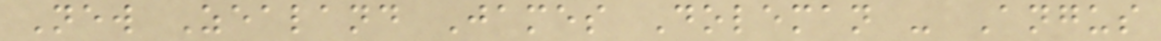New Zealand James Doleman - Angus
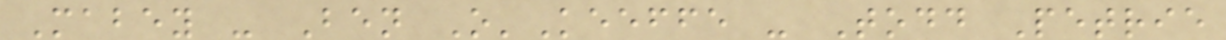Mabey - Ben O'Keeffe - Todd Petrie
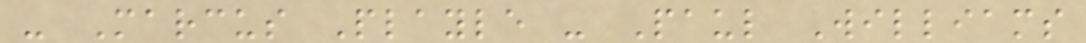- Marcus Playle - Paul Williams
